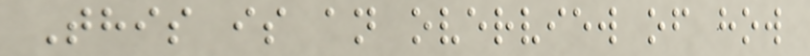This is an overview of how
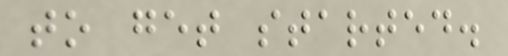to get started.
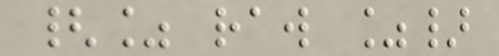{% raw %}
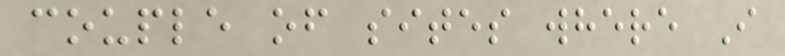couple of sites where I
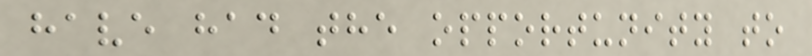have had the opportunity to
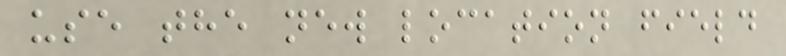use the new location field
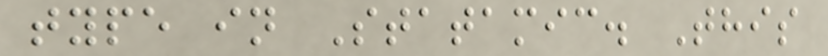type in Statamic. This
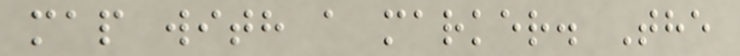map with a marker. The
